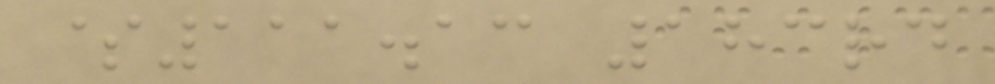$111.13 183rd
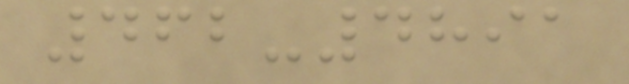462-4891
